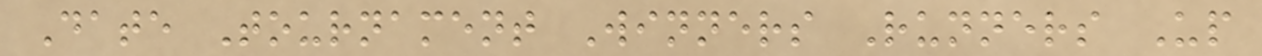Date Tournament Winners Runners Up
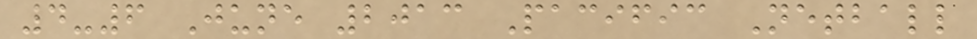4-6 June 2013 Pacific Netball
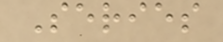Series
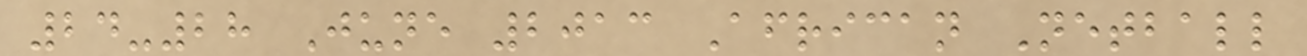24-28 June 2013 African Netball
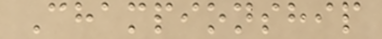Championship
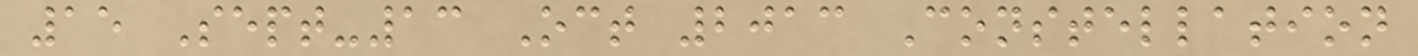15 Sept-13 Oct 2013 Constellation
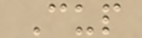Cup
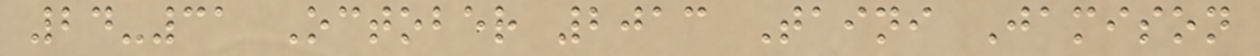24-31 October 2013 Taini Jamison
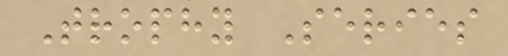Trophy Series
